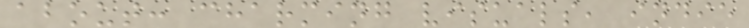about: charming visuals, indie
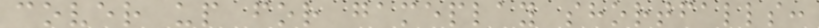cover up for gameplay shortfalls:
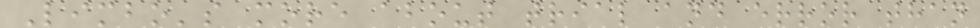Limbo's more about trial and error than
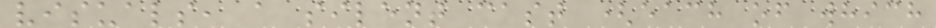visuals, a silent cast (each of which
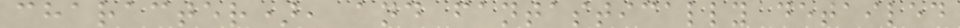character), and fantastically detailed
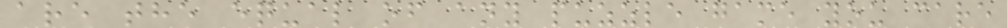are the equal of any puzzle game you care
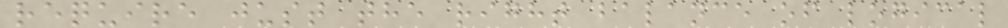require just the right balance of logical
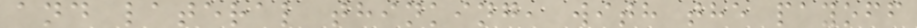and lateral thinking, with the payoff
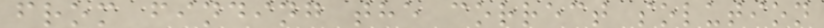from finding the correct solution
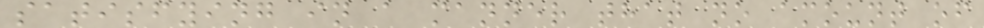satisfying in a manner that no amount of
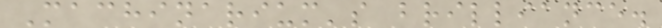Machinarium's brilliance.
